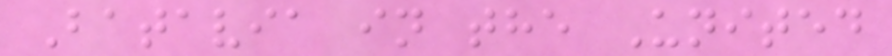Batavia in the United
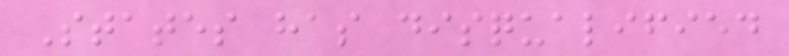States has disqualified
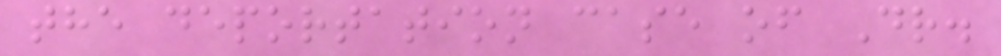the deportation case of Dr.
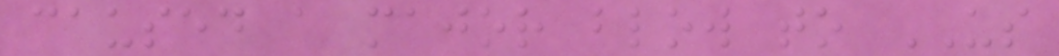caused a major blow to US
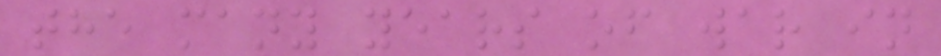the many years of war in
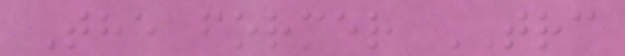The former TRC
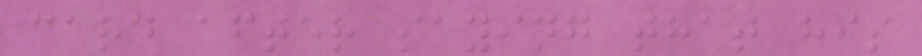card after saying that his
